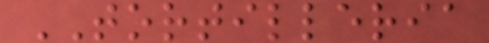TORTILLERIA
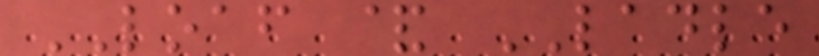LOAF & LADLE
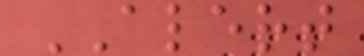ALERT
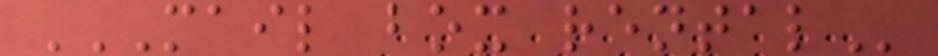MAIL BOX RENTAL
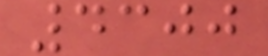4300
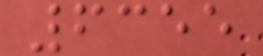6355
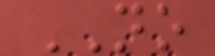NO
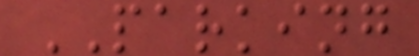PARKING
